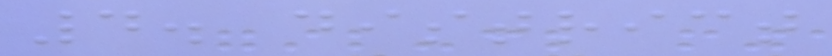4. district
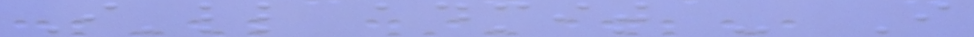I'll admit - I
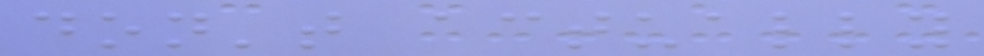don't actually
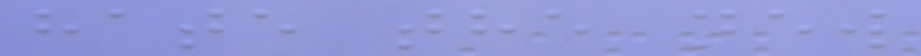hate the new
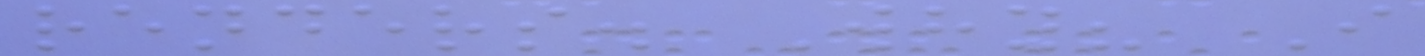renders. Why? I
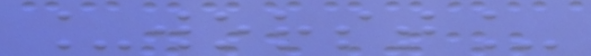_worst_
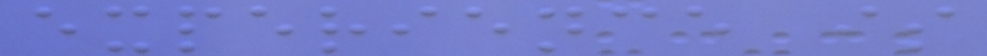experience is
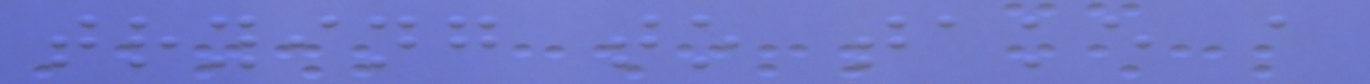trying to take a
